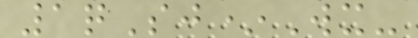1qSj*Wx-
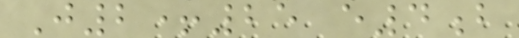J2+25 e4b
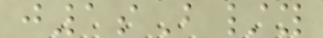j1sB/y
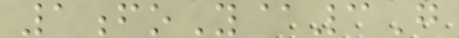1foY@3G
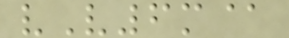vV6m@
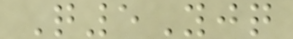Q5Yjq
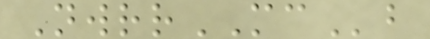NwrrMCb
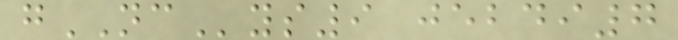gNCys9 jebdi7
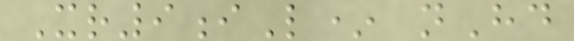Xr9iL* nHd
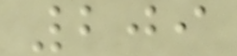209
